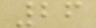26
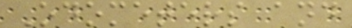Odometers and
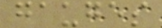gauges
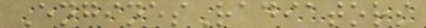EnginesRadiators
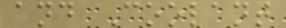and Coolant
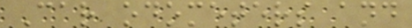Car odometers and
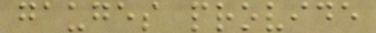gauges provide
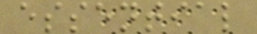essential
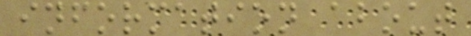information about
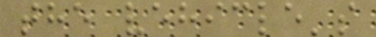the vehicle's
